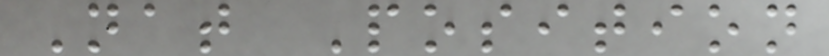Nat Position
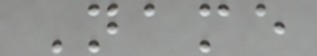Name
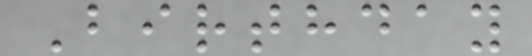Birthday
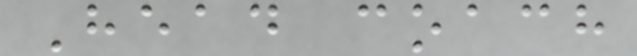Head coach
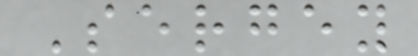Sergey
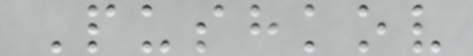Pushkov
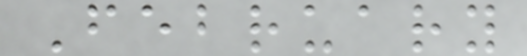February
